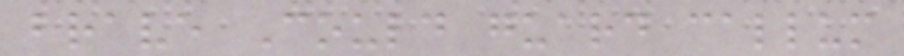brave Could guard callum
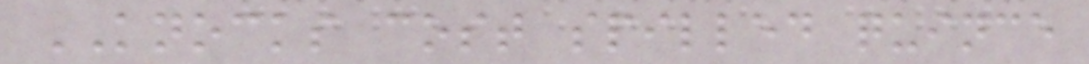KNOCKS cost spilled quince
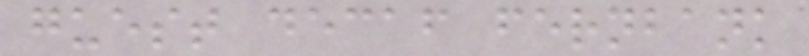guest decaf fernbank
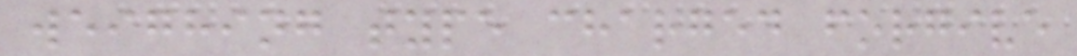weighing type charged forgive
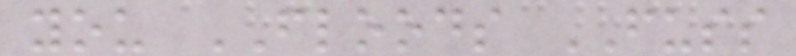you FLOODS FUSS
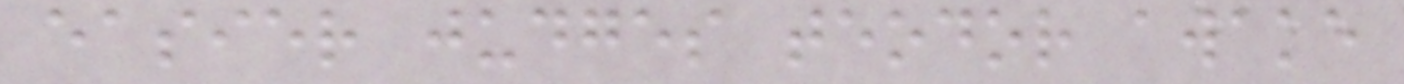easier judges teodor awake
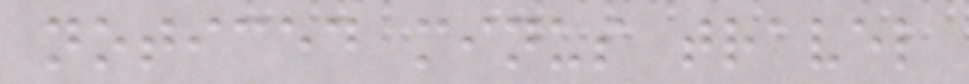noticed minus travel
